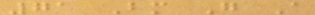71 Bm G A
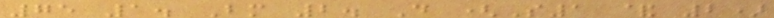75 1. Bm 2. D (S1 & 2)
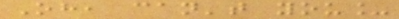Oh, can't you_
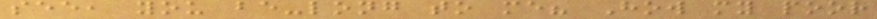see, you be-long to me? How my poor
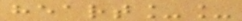heart__
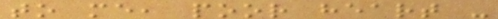to me, poor heart -
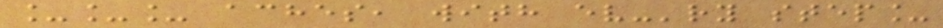___ aches, with ev-'ry step_
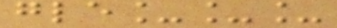gle___
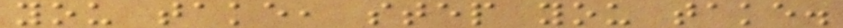you take, step you take.
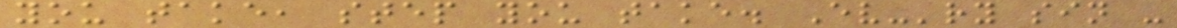you take, step you take. Ev-'ry sin -
